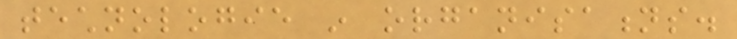technologie in organisations.
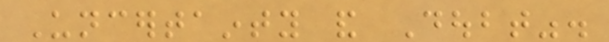Uncertainty and Doubt".
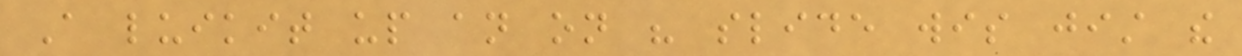A luikit up an on his slide wis jist the
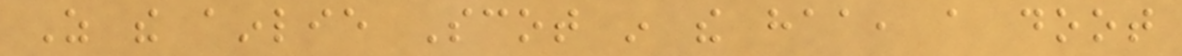As the ainlie Scot in the haa, a doot
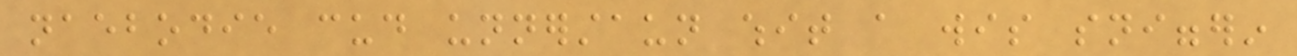naebodie cud unnerstaun whit a wis sniggerin
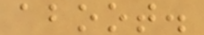aboot.
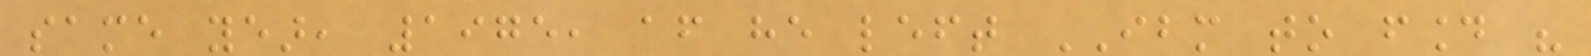same year, 1975, after he left IBM to found his
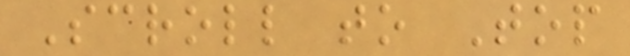Scroll to Top
